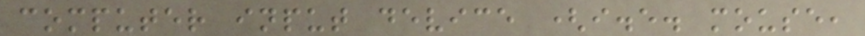computer input device (i.e. mouse,
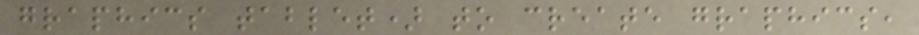graphics tablet) to create graphics,
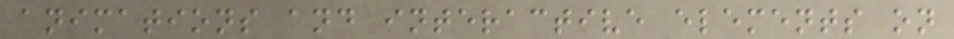animations and interactive elements on
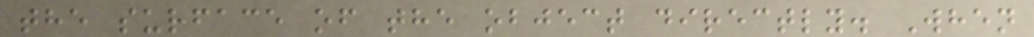the surface of the object directly. When
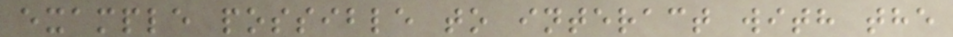example possible to interact with the
